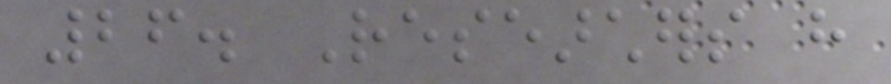26. Researchers have
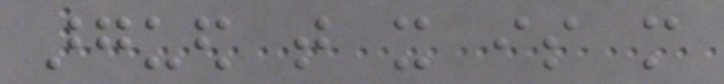argued that it is more
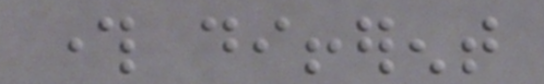through different
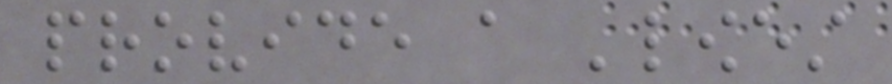provide a 'lowest
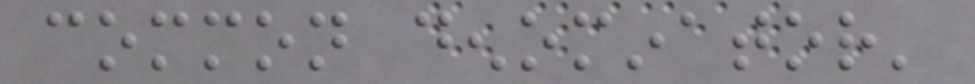common denominator'
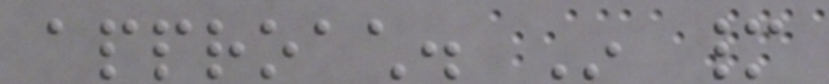approach. In many
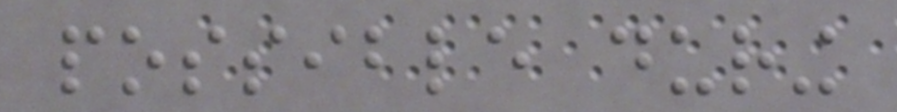possible during
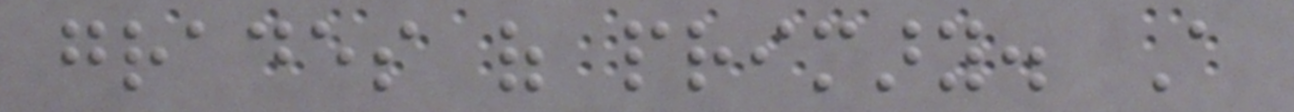grades of primary. A
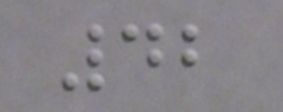42
